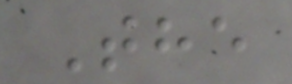The
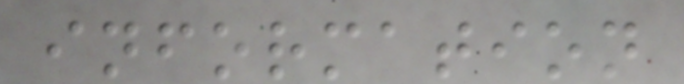information
